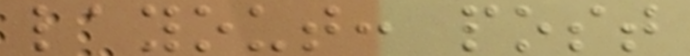layout: post
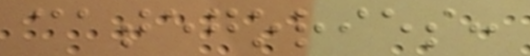categories:
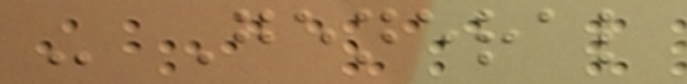- General
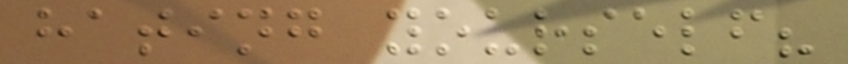hating yourself?
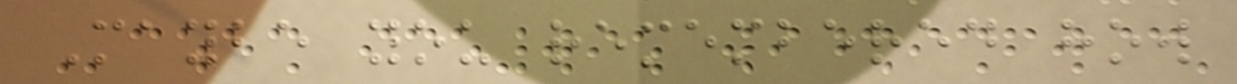Maybe you remembered how
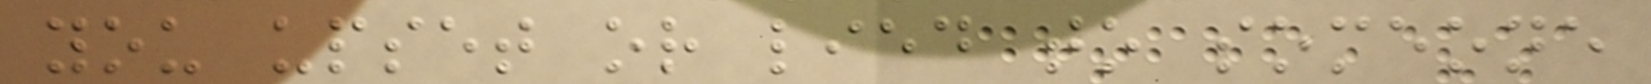you upset or lied to someone
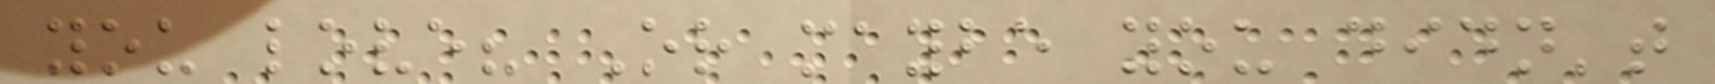you love? Or maybe you didn't
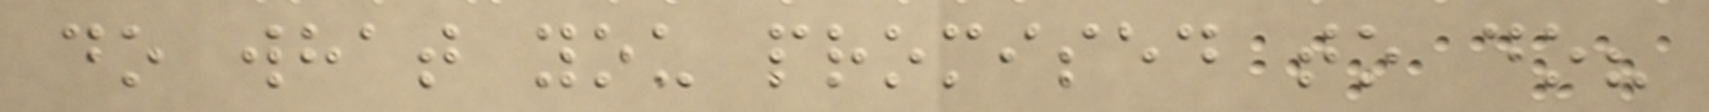do what you promised to do?
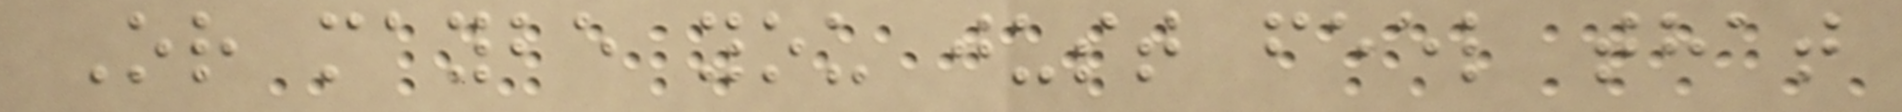Or maybe you just feel that
